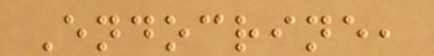Endocrine,
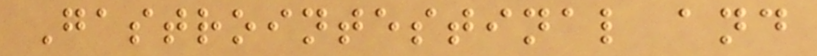Gastrointestinal and
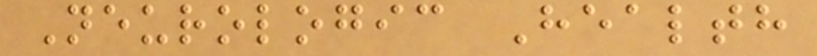Neurologic Health
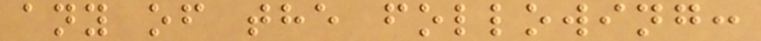any of the following:
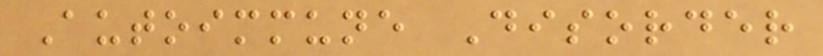Autoimmune Disorder
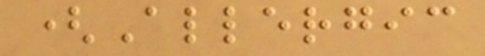(Allergic
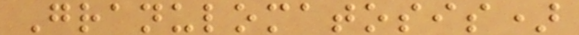Granulomatosis)
